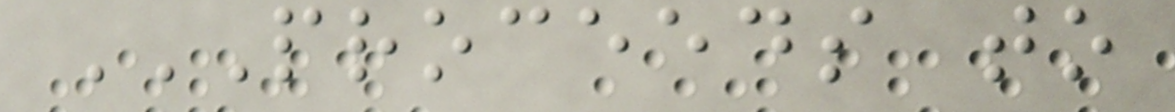PROCEEDS TO
